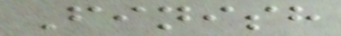Finish
